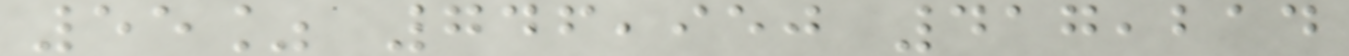55% 746,950 417,214
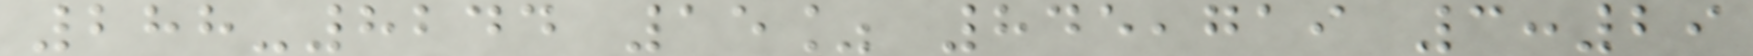288-8244 15% 845,719 3:29
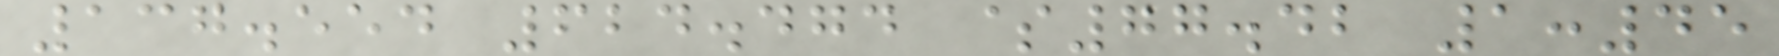137.554 624.474 $77.42 1:45
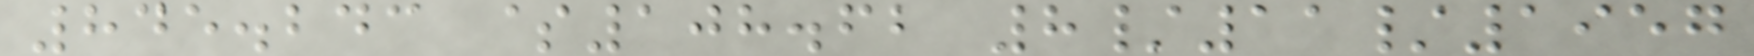845.243 $108.62 8/11/1957
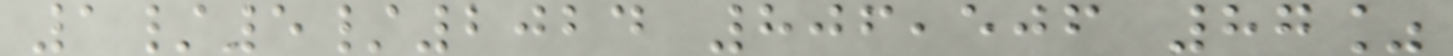1/5/2024 806,506 87%
